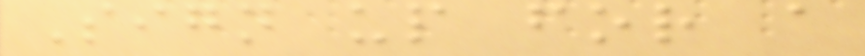Sign up for a
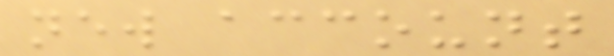new account
